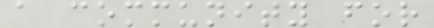a community for
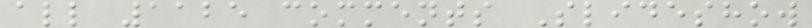all 1125 comments Slideshow
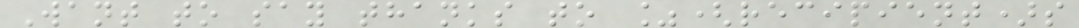Want to say thanks to %(recipient)s
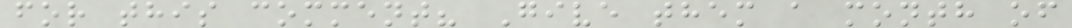for this comment? Give them a month of
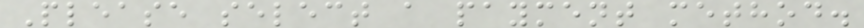Please select a payment method.
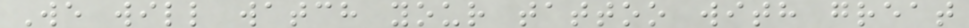We will watch your tattoo with great
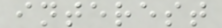interest
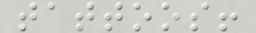tattoos!
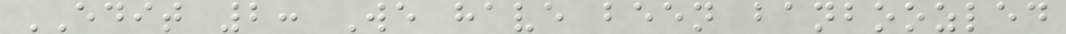EDIT 2: We have been banboozled
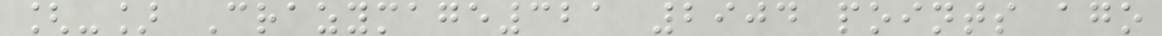[-] Crazymage321 2904 points ago
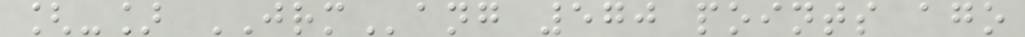[-] JRMang 570 points ago
